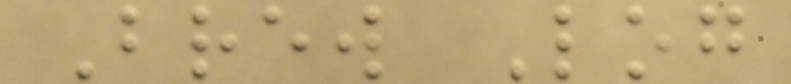Brew Log
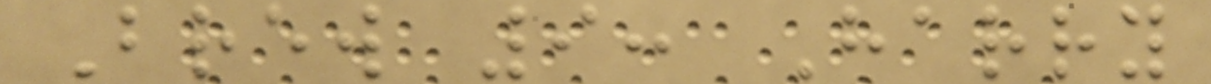Brew 9: Harry
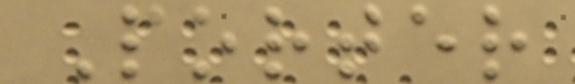Porter
